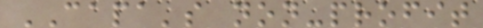CAPA's non-profit
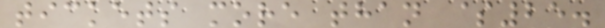tickets more than $25.
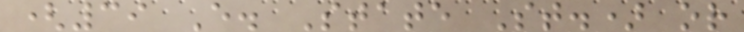(39 E. State St.) or
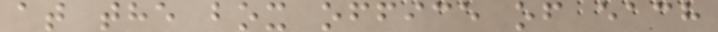at the box office of each
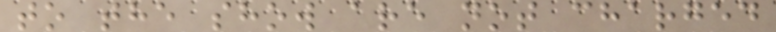to the show are not charged
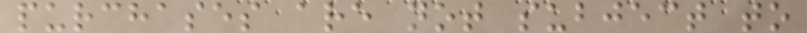purchases are not subject to
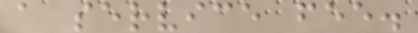a service fee.
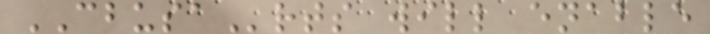CBUSArts will enable
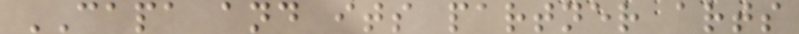CAPA and its partner arts
